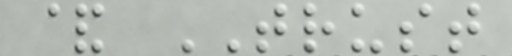& TRUST
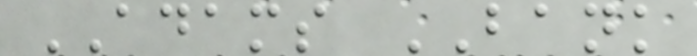ADAMS BANK
